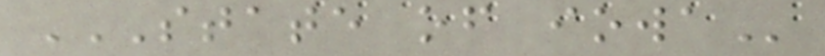STATE OF IOWA
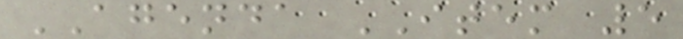AGENDA ITEM 5
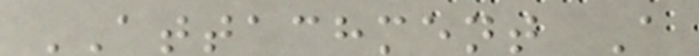ATTACHMENT A
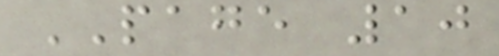PAGE 10
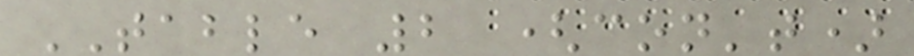TABLE 2 (con't)
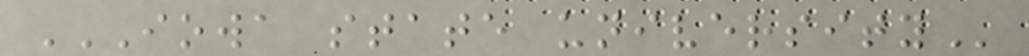IOWA STATE UNIVERSITY
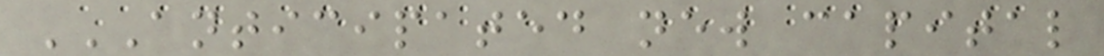ANTICIPATED NEW CAPITAL
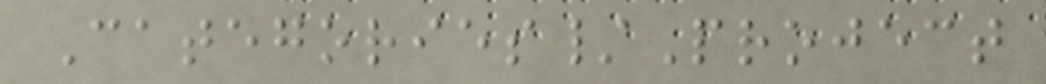Categories/Project
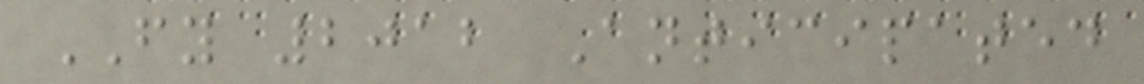FY 2012 Anticipated
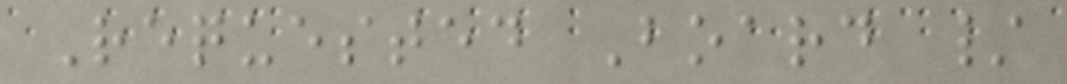Requested Board /
